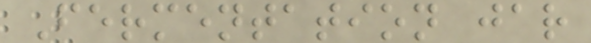Fermentation jar
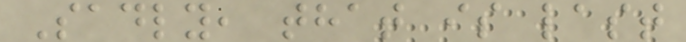Sadly, that is last
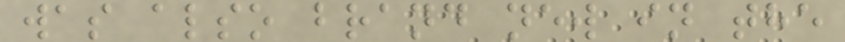was also brand new in the
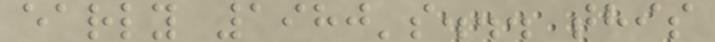early 1980's... this
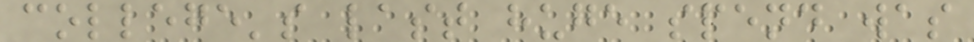college's last huge spend was
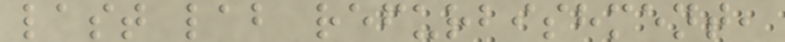last lab refurbishment,
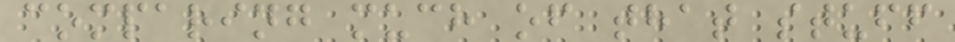comparing much of that stuff
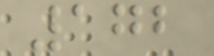172
